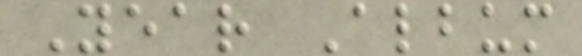Year Album
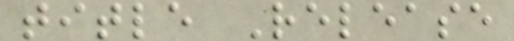title Release
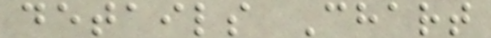details Chart
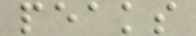peaks
